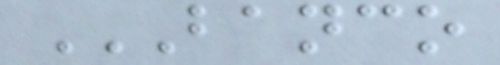BANCO
